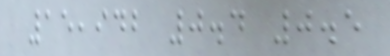15,942 0.4 0.5
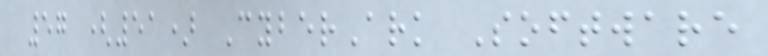57 (51) CyberArk Software
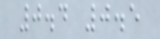0.4 0.5
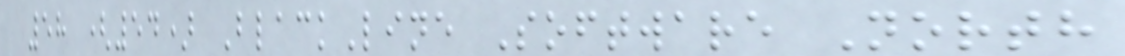58 (54) BlackLine Software North
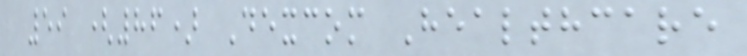59 (86) Dexcom Healthcare
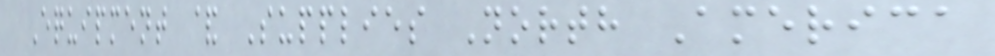Equipment & Supplies North America
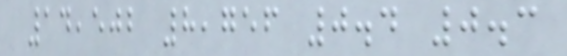14,502 8,756 0.4 0.3
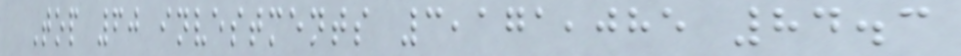Top 60 investments 3,171,085 84.3
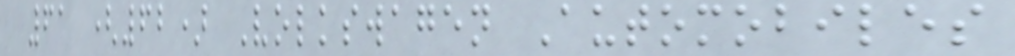61 (62) Volkswagen Automobiles
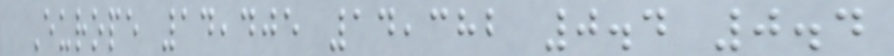Europe 14,405 14,382 0.4 0.4
